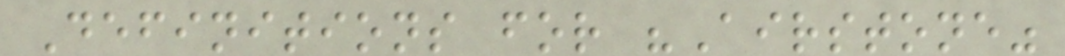Definitions for "Airstone"
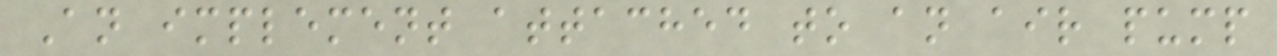An implement attached to an air pump
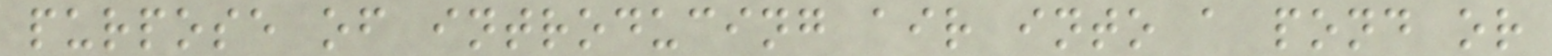purpose of introducing air into a pond or
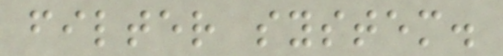filter system.
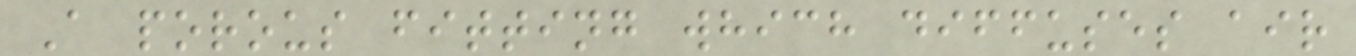A porous fitting which diffuses air
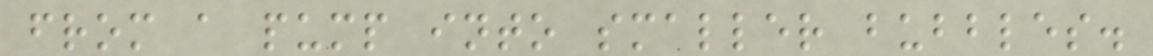from a pump into smaller bubbles.
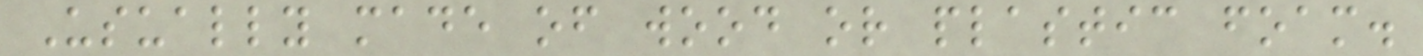Usually made of wood or plastic foam.
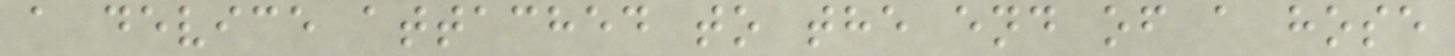a device attached to the end of a hose
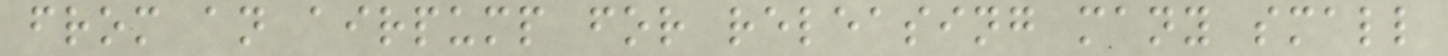from an airpump for releasing many small
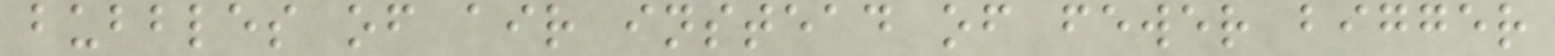bubbles of air instead of fewer bigger
